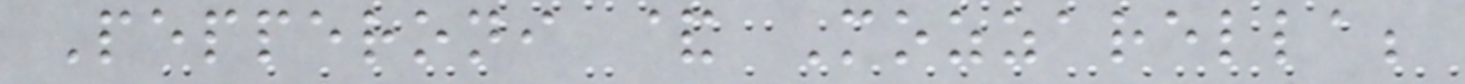Pepperoni & Mozzarella;
